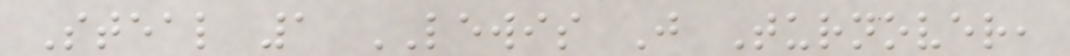Steal 1 LEWIS J Turnover,
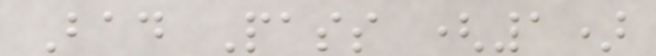Bad Pass (1)
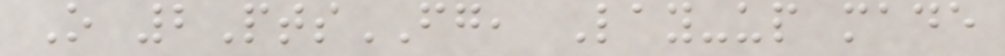O 2PtsFG, Lay-up made
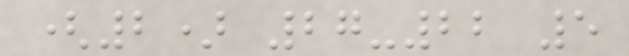(2) 27-22 5
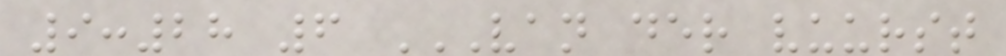9:28 6 VAN DER VUURST
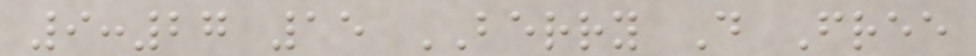9:27 15 BERRY D Free
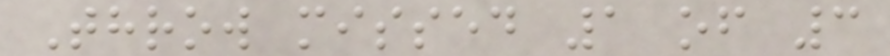Throw missed 1 of 3
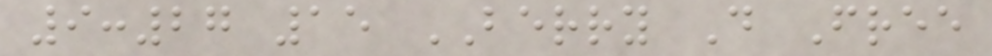9:27 15 BERRY D Free
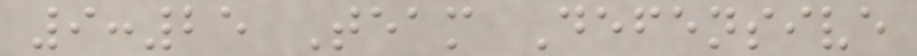9:25 Team Defensive
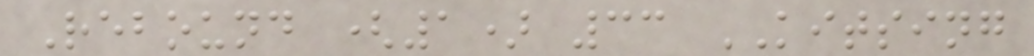Rebound (1) 33 KITSING
